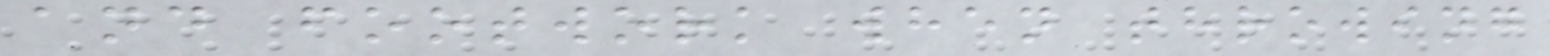and footwork when throwing
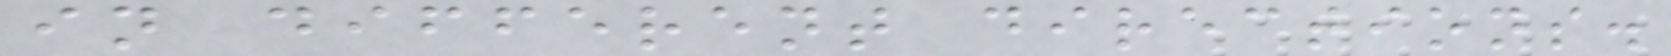in different directions.
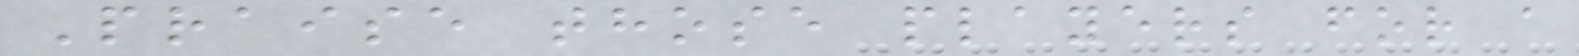Praise those players for a
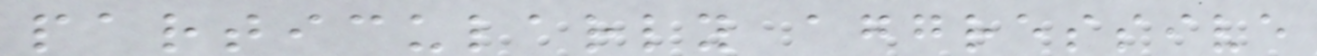particularly aggressive
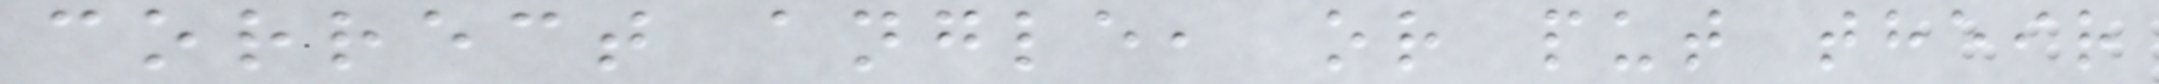correct angle, or put their
